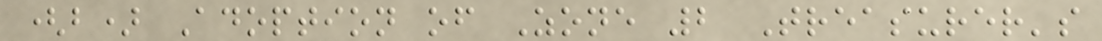(b) Adoption of Zone 2 Treasurer's
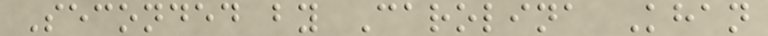Seconded by Carolina Khan
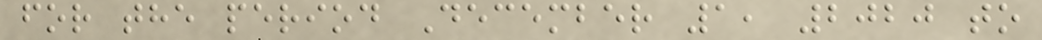for the period December 1, 2020 to
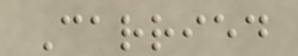Carried
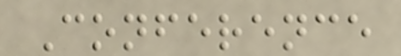Conference
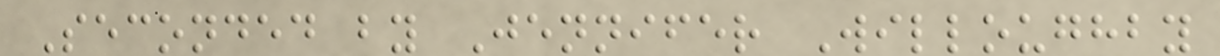Seconded by Jennifer Willoughby
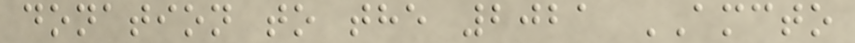donation to the 2021 AMCTO
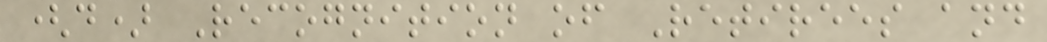(d) Recognition of Retirees and
